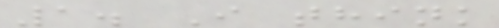1. I think
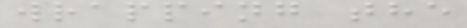wrapping the
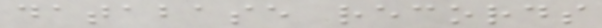database records
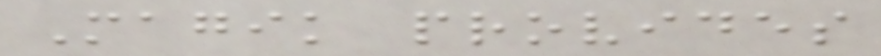Magik provides
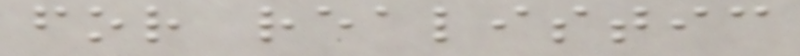for realistic
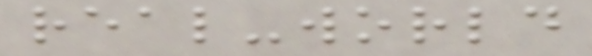real-world
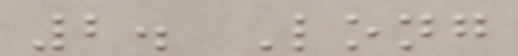2. Long
